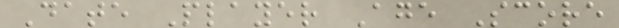Date Player Age Score
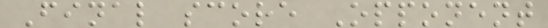Final score Opponent
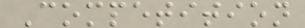Competition
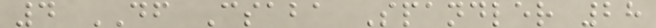4 DF Csaba Spandler 28
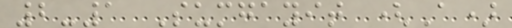2-1 Sumgayit (A)
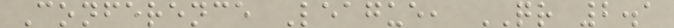Conference League, QR 2.1
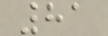81
